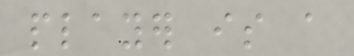player is a
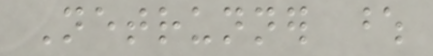Netrunner whose
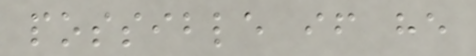possible if he
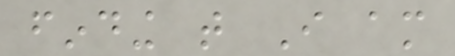finding that I am
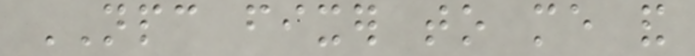NPC fixer to me and
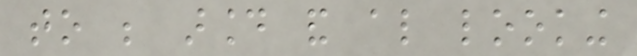to be around and also looking
